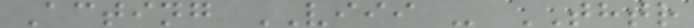Acting VIII - THTR
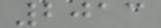2013
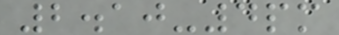2.10-4pm
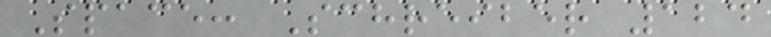Space: Schreiber 124
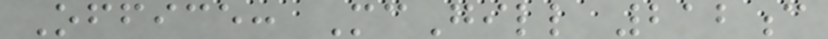Office: McGill 212c
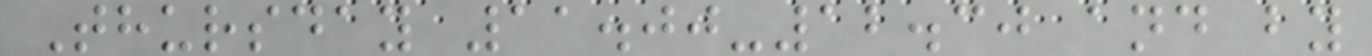Thursday 11.00-12.30 and by
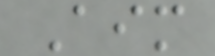Aim
